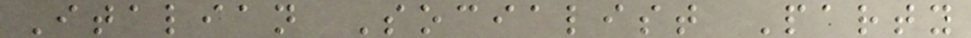Italian Socialist Party
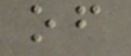of
